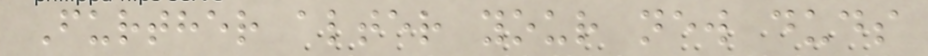Further alter your new duds
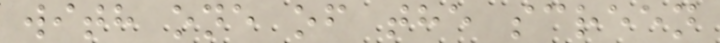with one of the screen
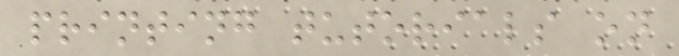printing tutorials on
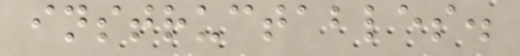instructables.
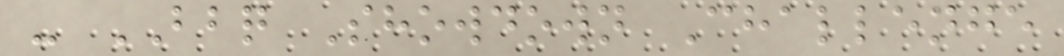- BBQ Showdown Challenge
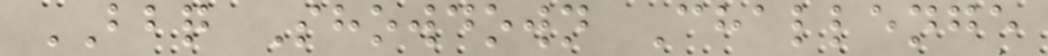BBQ Showdown Challenge
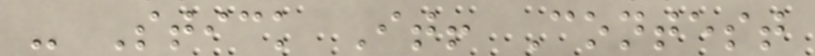- Stick It! Contest
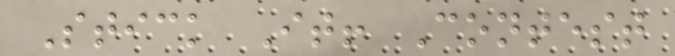Stick It! Contest
